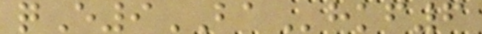qE9BAhkf6
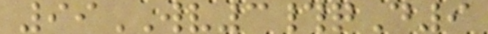99WV3#qD9
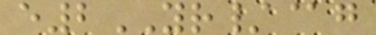e2YR/@g
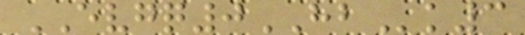EVGQ0HBk3
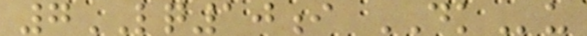7LQ10i DKu
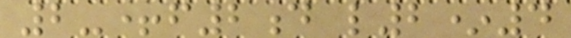2-+f2d l2*4
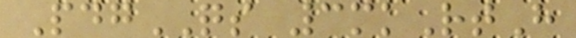PdgQS 3mkRtH
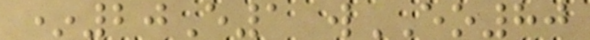*20E1 wEO80
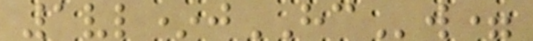1vl*jHCw=
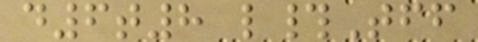d6t8 l#Tff
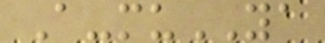A-muYA
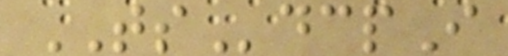TSdcpI
